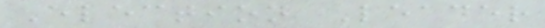Election Leader
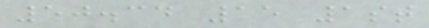50.34 15 1st
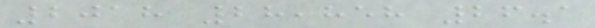2018 28,858 26.1
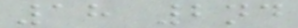18 2nd
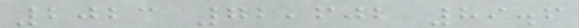2023 72,602 89.6
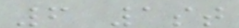6 1st
